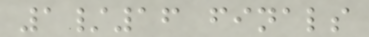1/16 finals
